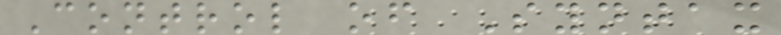Control of Syntax
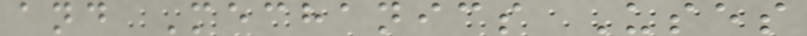and Mechanics Uses
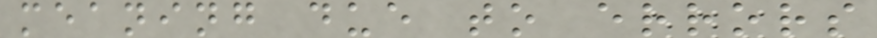meaning due to errors
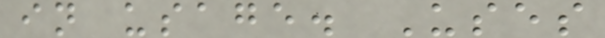in usage. Uses
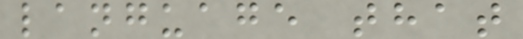language that
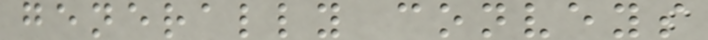generally conveys
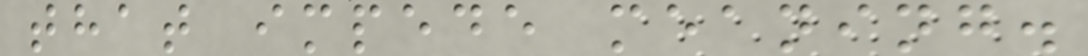that impede meaning.
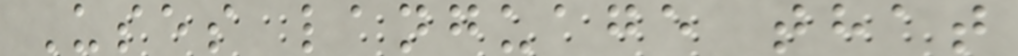Uses language that
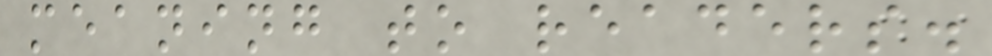meaning to readers.
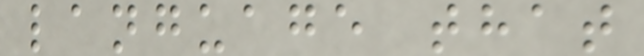language that
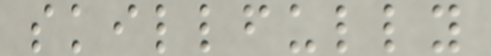skillfully
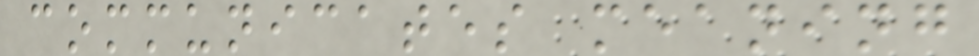communicates meaning
